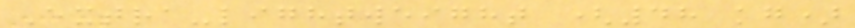Extra-lightweight (48 kg)
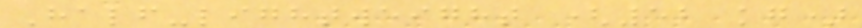Half-lightweight (52 kg)
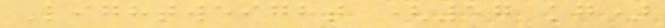Lightweight (57 kg)
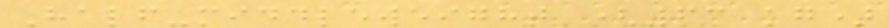Half-middleweight (63 kg)
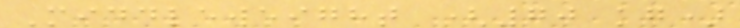Middleweight (70 kg)
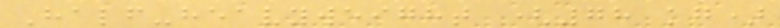Half-heavyweight (78 kg)
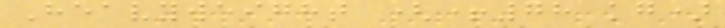Heavyweight (+78 kg)
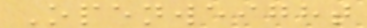Openweight
